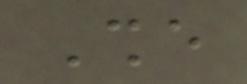She
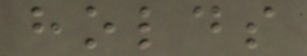holds
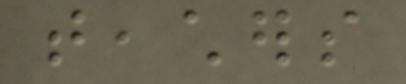teachers
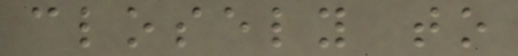closely to
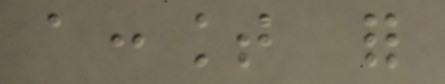account for
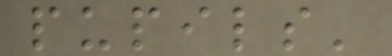pupils'
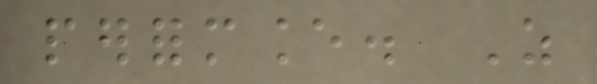performance. As
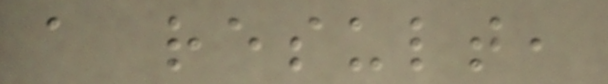a result,
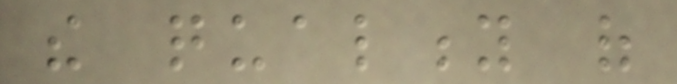the quality of
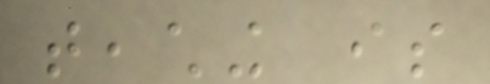teaching is
